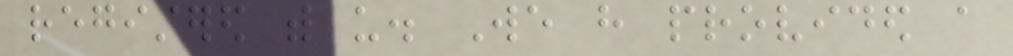registered with us. We have provided a
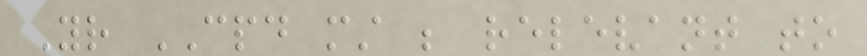Your CPD must be relevant to
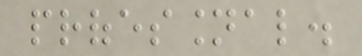professional.
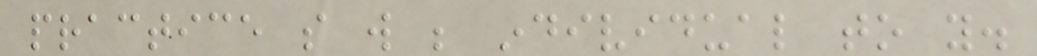practice so will be individual to you.
